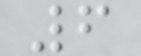6
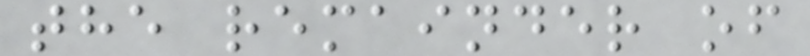the remainder of
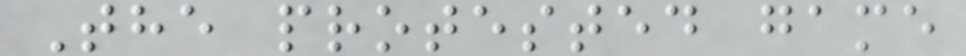The protested game
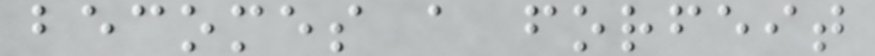becomes a forfeit
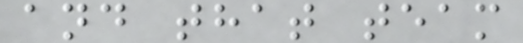and that team
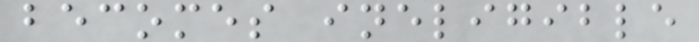becomes ineligible
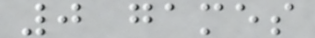0 games
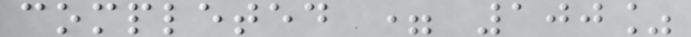completed = 100%
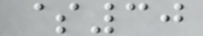$30
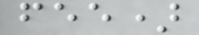fee)
